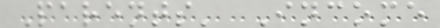Parents' Income
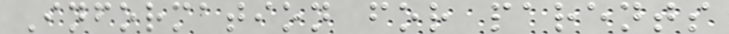Information for parents
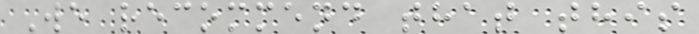We recommend that this
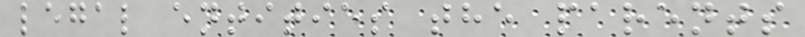legal entities the parents
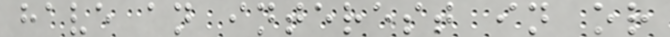have an interest in or
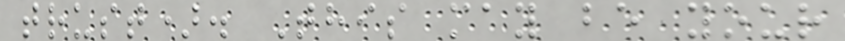trust). This may be your
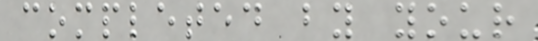completed by your
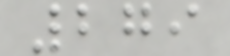279
